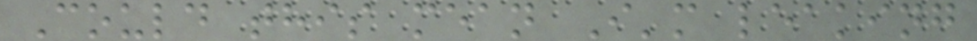Could this mean I'm leaking
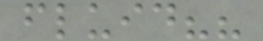fluid??
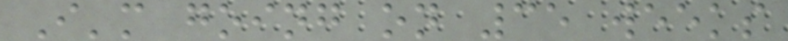I'm going on 35 weeks
